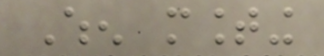When mounting
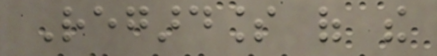Regardless of the
